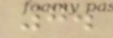7.
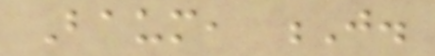Baum, J.
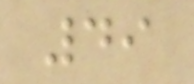49
